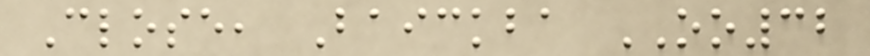Close, Baickba OO32
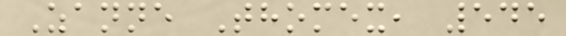Zanne Thomex, 545
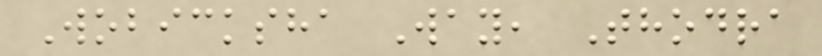Wobicksha Way, Thodra
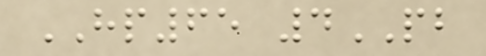HP65 4PB
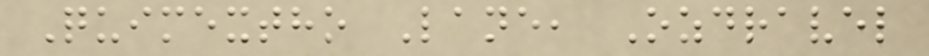Quimextho Lane, Ozdravel
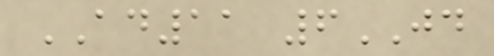AD11 6JD
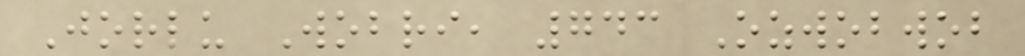Jorlu Wobri, 743 Ozwobwob
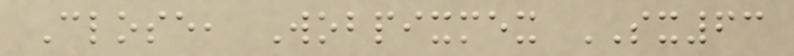Close, Wobpixmex SX63
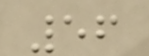56
